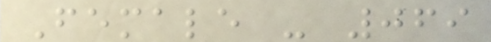Female - 069
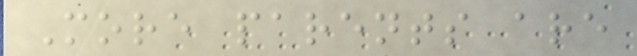More parents are
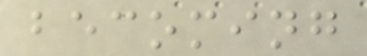becoming
